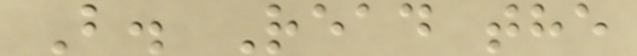B. Read the
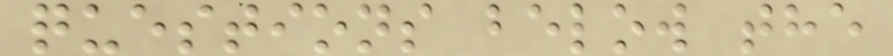questions below the
